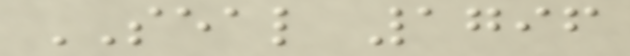SEAL 1796
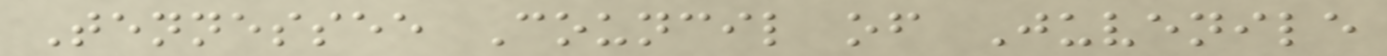Tennessee Council of Juvenile
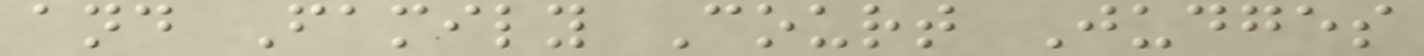and Family Court Judges
